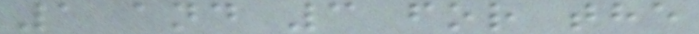1 and 3 for the
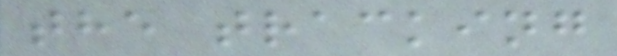the tracking
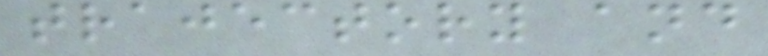trajectory and
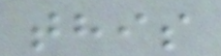this
